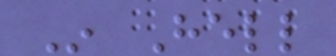In Hell
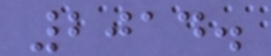2014.
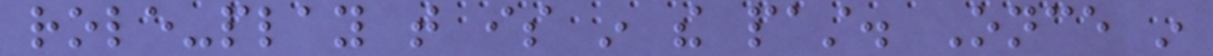role-play that is in the past. Once in
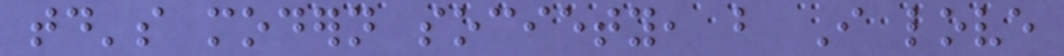today's modern society, but I love
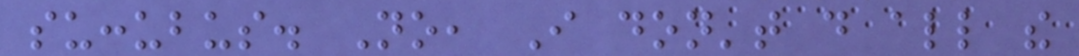succubus. No, I don't do all the
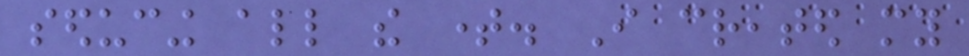seducing all the time. I created my
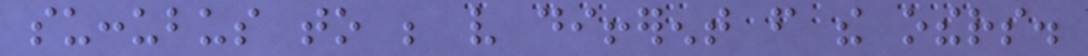succubus to be very different from the others.
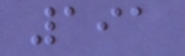191
